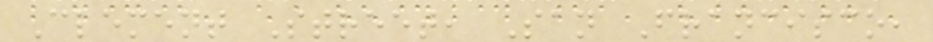Clement Street, San Francisco,
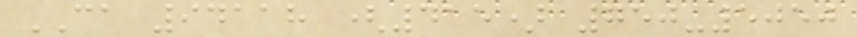CA 94118 (415) 750-5050
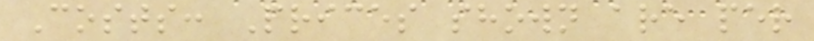Costs: Prices shown are per
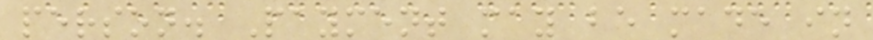person. Payment may be made in
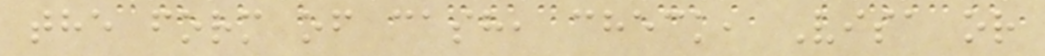the form of cash, check, Visa or
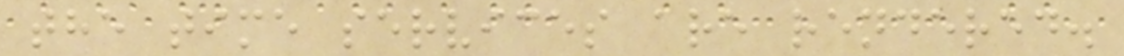the time services are rendered.
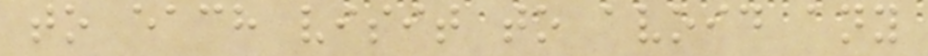to each visit to avoid any
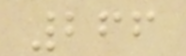266
